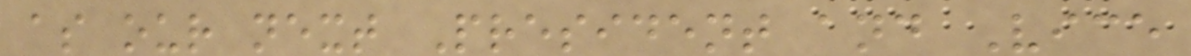as our next President and Vice
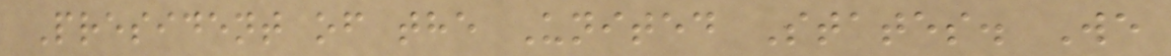President of the United States. We
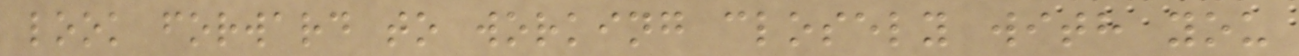look forward to working closely with you
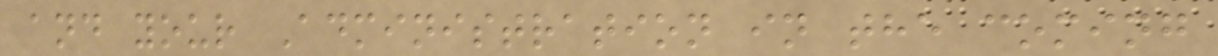and your Administration in the coming
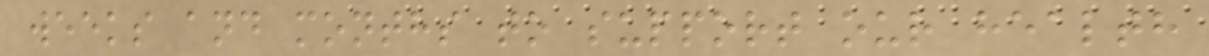weeks and months to support our health
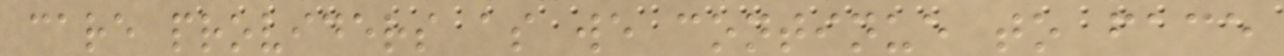care providers as we continue to face
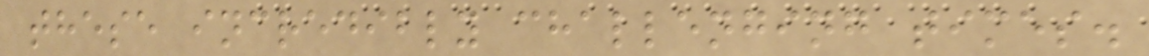these incredibly challenging times.
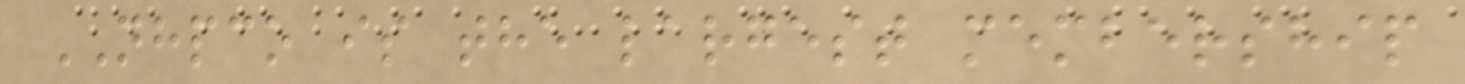NHPCO is the largest membership
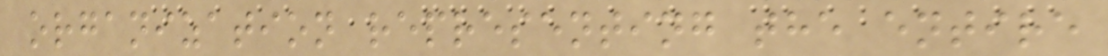organization representing the entire
